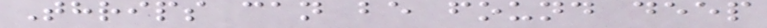Thrips can be found deep
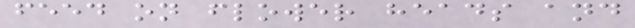feed on flower heads and
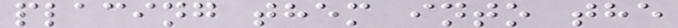placing them into the
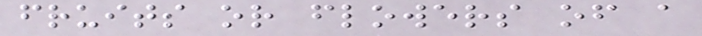fruits or flowers of a
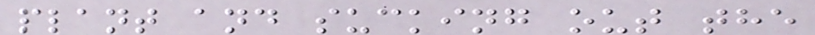plant and sucking out the
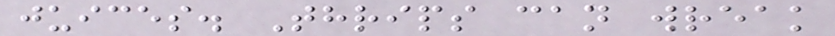juices. Thrips can wreak
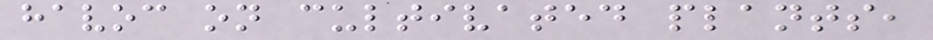havoc on cultivated plants,
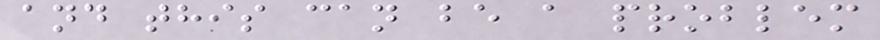and this can be a problem
